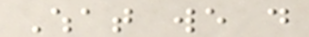What we do
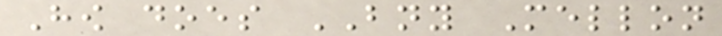How does BNY Mellon
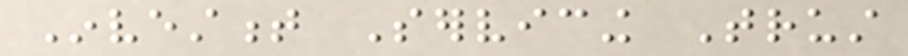Investment Servicing Trust
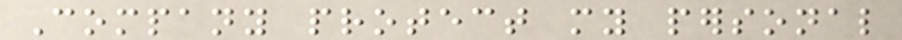Company protect my personal
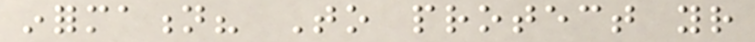information? To protect your
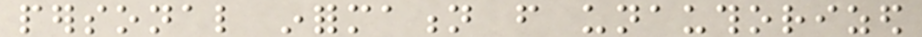personal information from unauthorized
